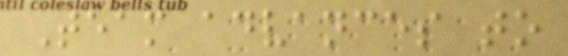Team advances to
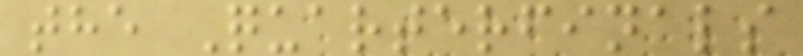the Quarterfinals
